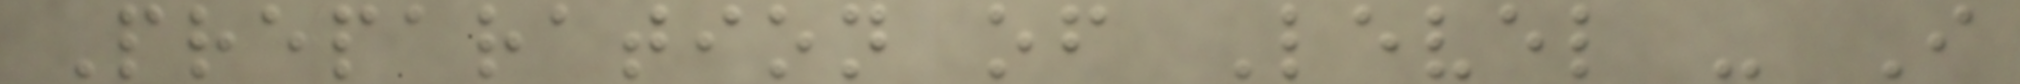Preparation of Level - I
